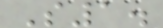S1.
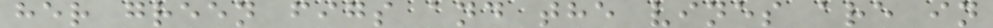her green figs and the vines are in
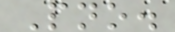Pno.
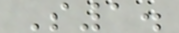S1.
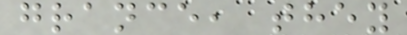grance, they
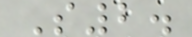S2.
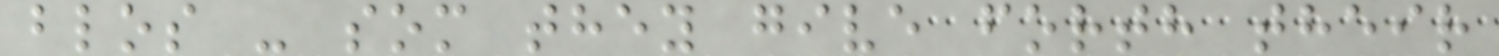blos - som they give forth their
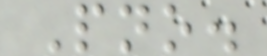Pno.
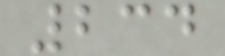234
